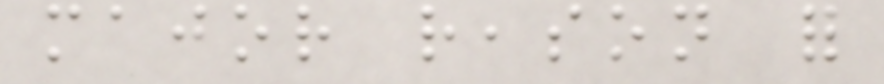major reason for
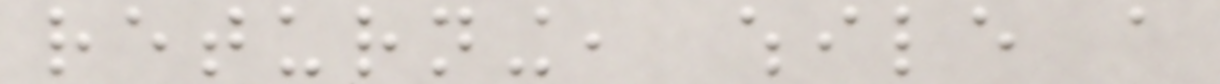returning, while a
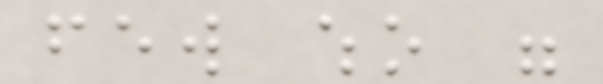few who were
